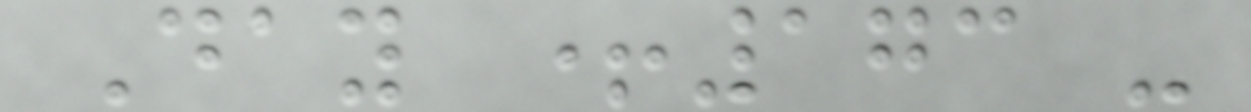Day +173 -
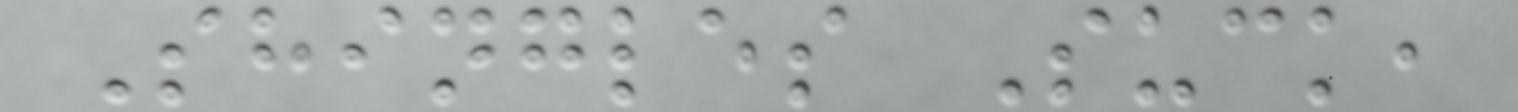Shingles Suck,
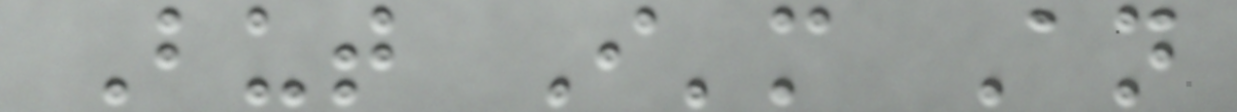But I'm An
